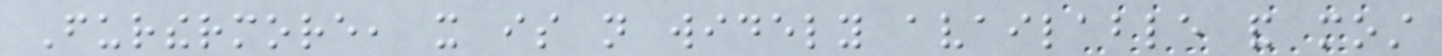Furthermore, it is not widely available and most
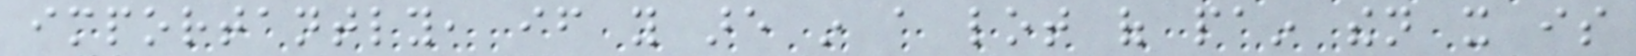importantly, if you are in a lot of pain then it is
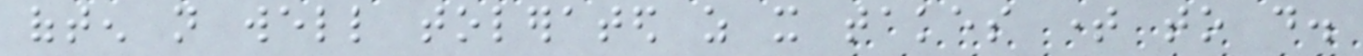often not well tolerated as it takes time to do.
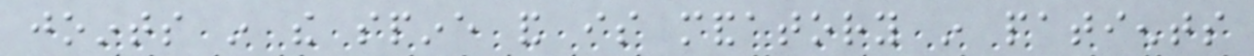joints in the spine and is mandatory in patients
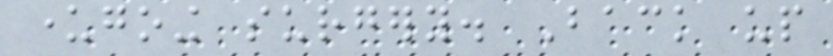undergoing surgery. Back up
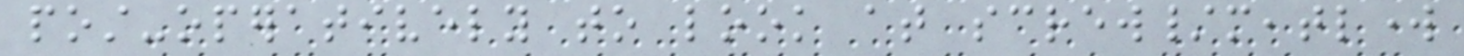post-operatively to look at screw/meatlwork
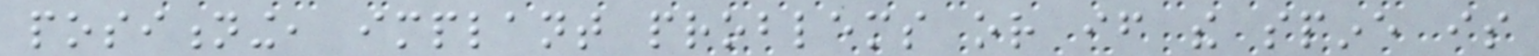positioning, implant problems or if the spine is
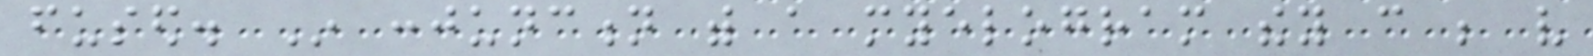fused. In conjunction with a myelogram they can be very
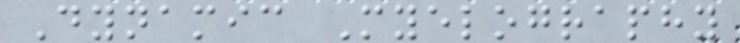Dynamic Myelography
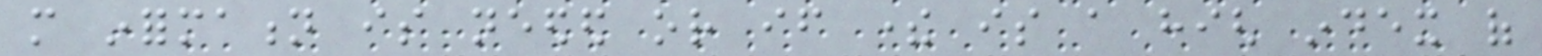more information is needed or if there is a high index of
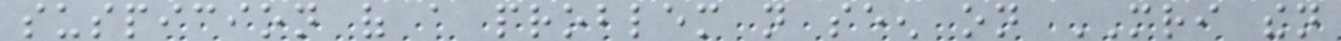suspicion of a problem not seen on MRI then
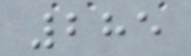285
